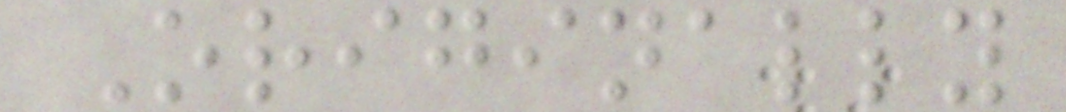Originally
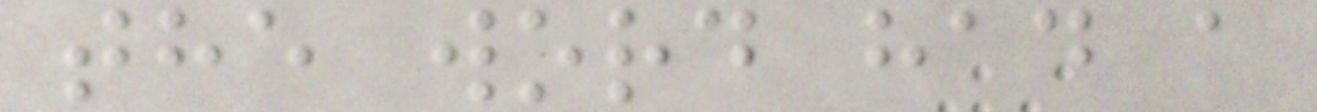the word had a
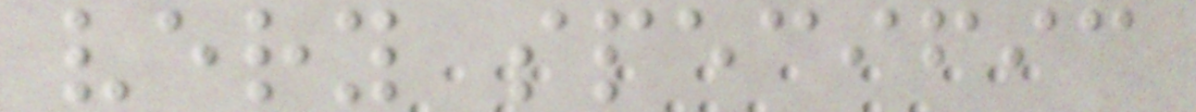very specific
